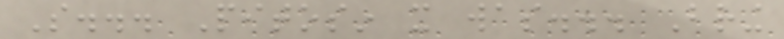So... Pitosin it was... Bring
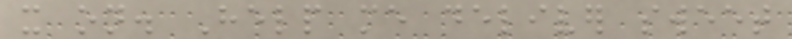it on. Help me deliver sweet
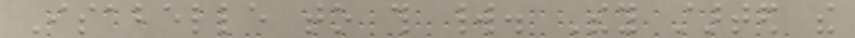Isabelle to this world. They started the
